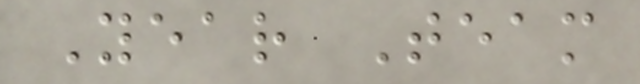Year Team
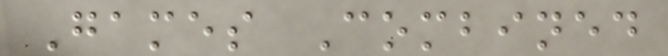Games Combined
